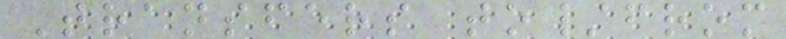Transfers to/from
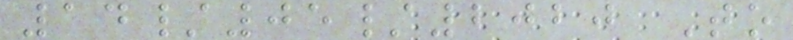14/05/2020 To
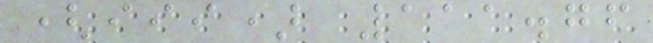(iii) 111.76
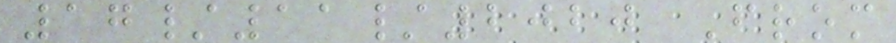17/11/2020 From
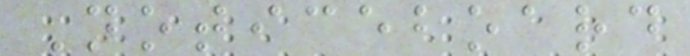Noticeboard
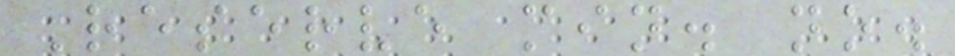Reserve min. no.
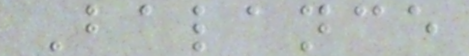Balance
